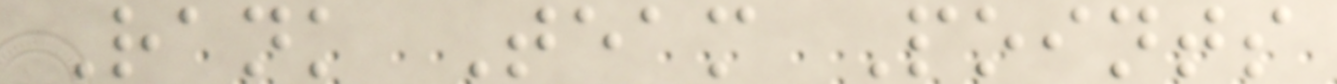Rank Team Points
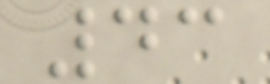43
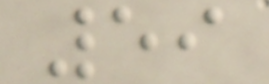59
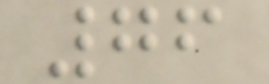76
